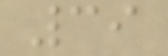39
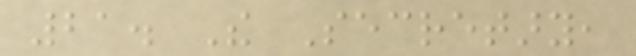21. The Secretary,
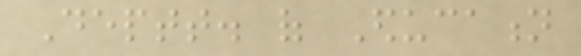Deptt. of Education
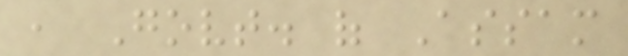, Govt. of Assam
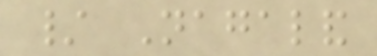/ Nagaland
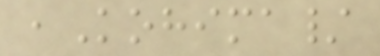,Kohima/
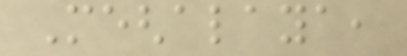Meghalaya,
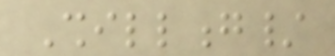Shillong/
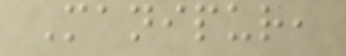Manipur,
